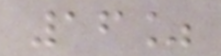16%
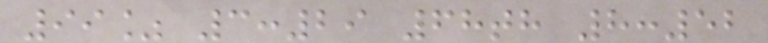99% 3:29 68th 8:52
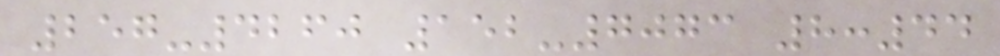257-4260 152-7073 8:44
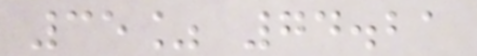35% 74.21
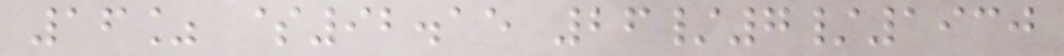16% $92.15 26/7/1930
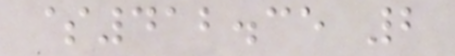$412.35 2
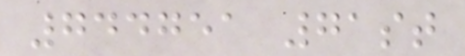744751 71st
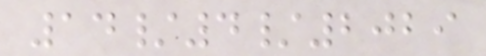14/4/2029
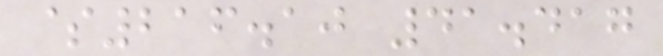$216.10 41.417
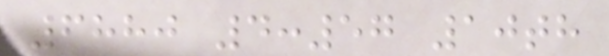6880 4:57 10th
